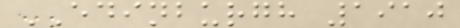EDINBURGH 1910
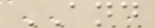AND
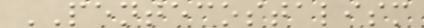PENTECOSTALISM
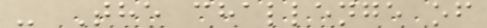- The challenge of
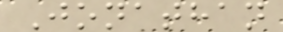Jonathan
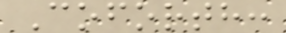Coforth:
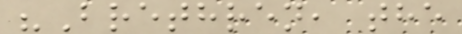"Brethren, the
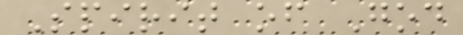Spirit of God
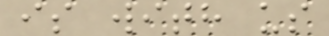is with us
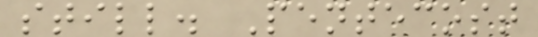still. Pentecost
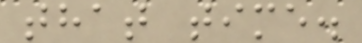that time.
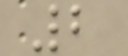2
